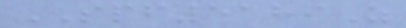SPF5189Z
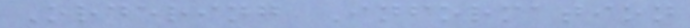Ordering Information
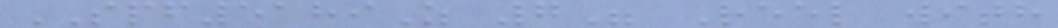SPF5189Z 7" Reel with
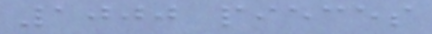1000 pieces
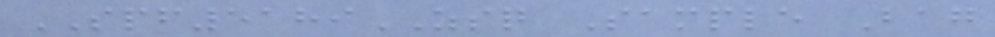SPF5189ZSQ Sample Bag
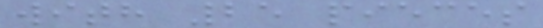with 25 pieces
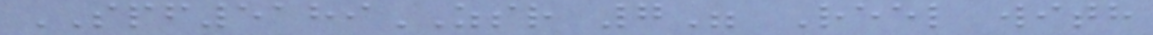SPF5189ZSR 7" Reel with
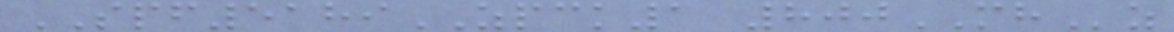SPF5189ZPCK1 800MHz
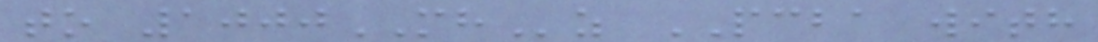to 1000MHz PCBA with
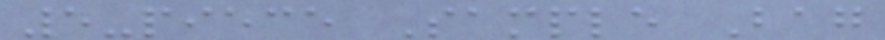5-piece Sample Bag
